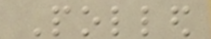Polled
